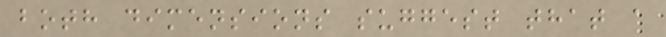both dimensions suggest that a
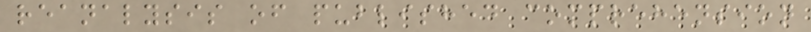reanalysis of published comprehension
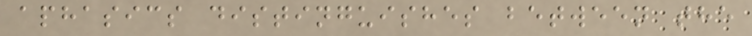aphasics distinguishes between the
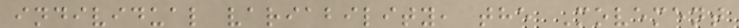individual variability, the Movement
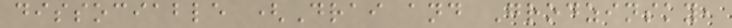dissociable (Drai and Grodzinsky,
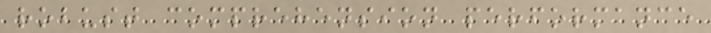robust comprehension performance
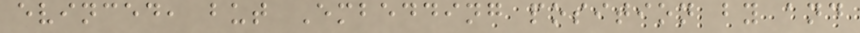evinced, but Embedding position by and
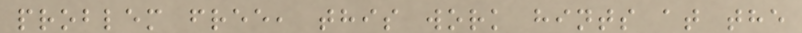problem free, this work hints at the
